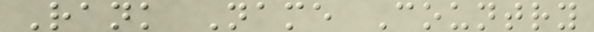Rank Name Country
